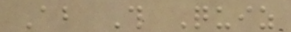About This Quiz
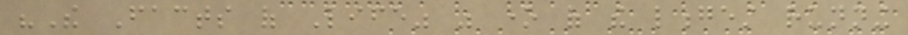"The Facts of Life" was one of the longest running
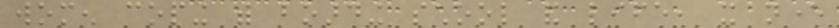women coping with boarding school and life, it never
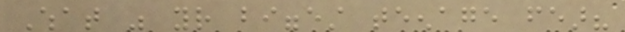What was your biggest teenage fear?
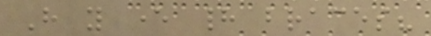Have you ever had braces?
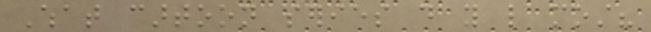What cartoon series do you like most?
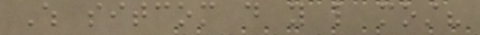Which sitcom do you like most?
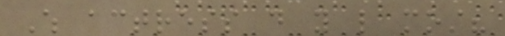Which actress do you like most?
